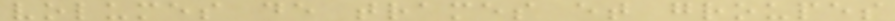volumes de trames et groupes
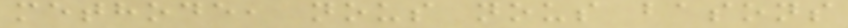methode, nous nous basons
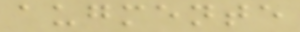augmente
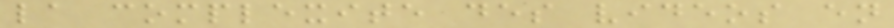la complexite des videos en
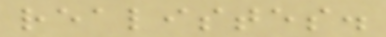realistes.
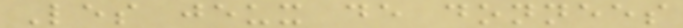Les jeux de donnees
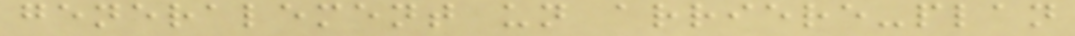generalement un arriere-plan
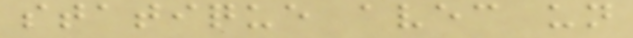statique avec un
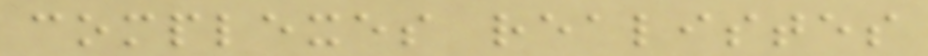complexes realistes
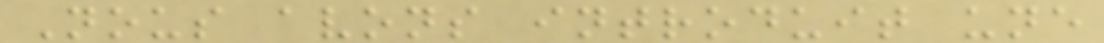Nous avons introduit une
